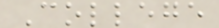College
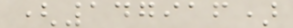(147916)
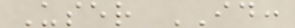User ID:
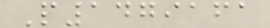P1479161
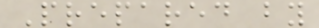Prepared by
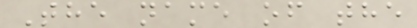The name of the
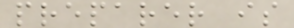preparer is
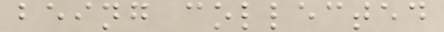being collected
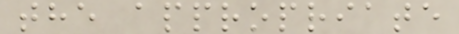the appropriate
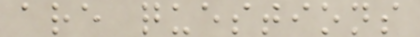are questions
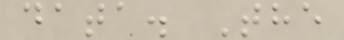data. The
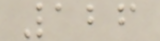126
